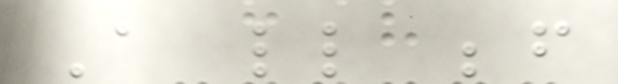A little before
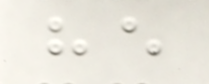he
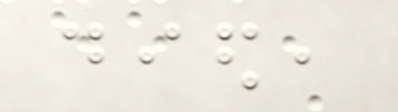died,
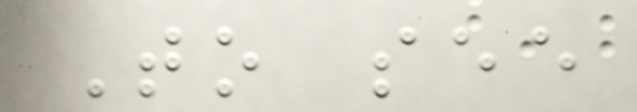To see
